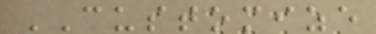CUSTOMIZE
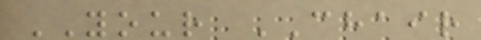YOUR CHAIR
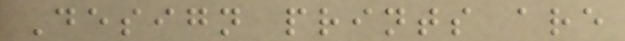Design prints are
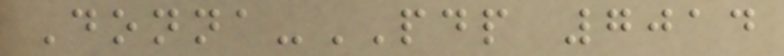Donna-PDP 7014
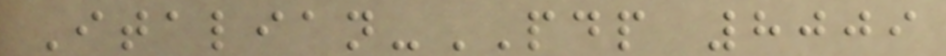Italian-PDP 8009
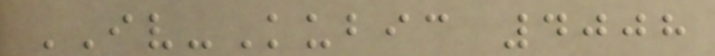IV-Kubic 4008
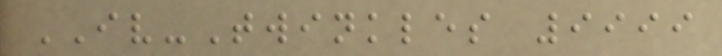IV-Twinkles 9999
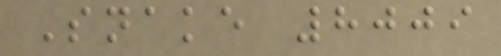Snake 8009
